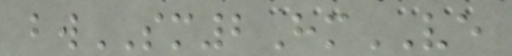bwSM2HmVE
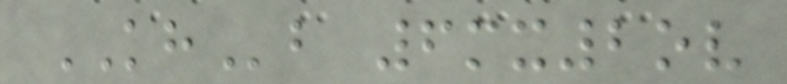KHb 6mx2ov
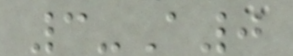3-A0
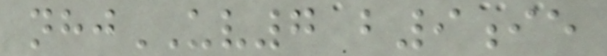nhjUV7 b9ie
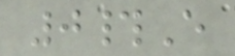0#E
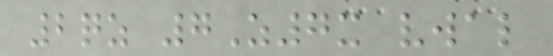2qz 7Z7x vwal
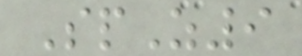SpZ9
